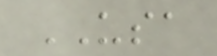USA
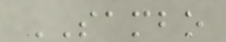SAMBO
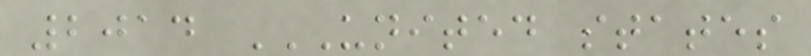2014 UNITED STATES
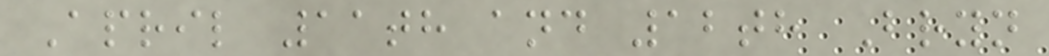April 11th and 12th Bryn
